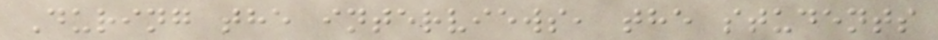During the interviews, the students
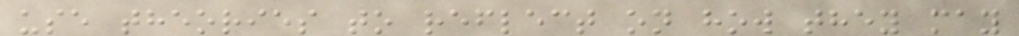use theories to reflect on how they may
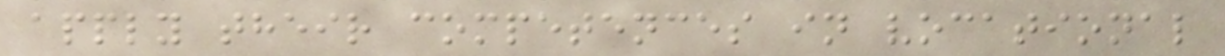apply their competences in vocational
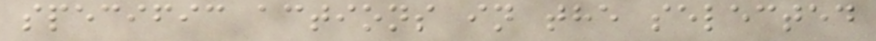specific actions in the selected
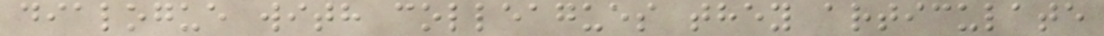dialogue with colleagues they articulate
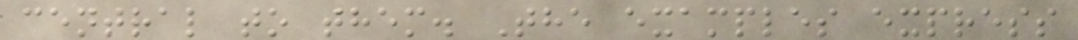central to them. The examples express
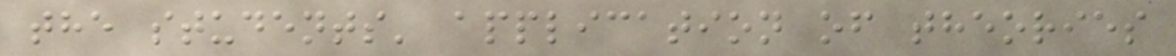the students' application of theories
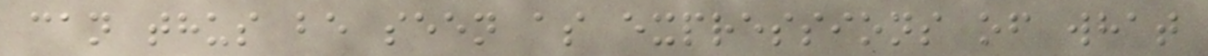can thus be seen as expressions of what
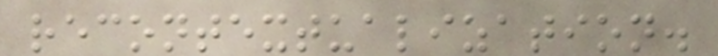recontextualization.
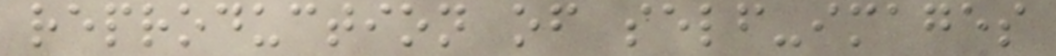reproduction of self-images
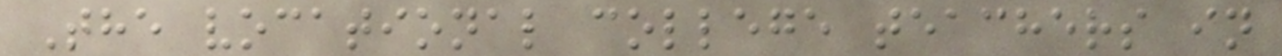The vocational college teachers in
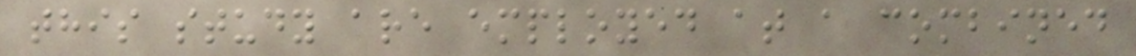this study are employed at a combined
